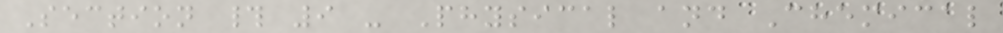Section # 9 - Physical and Chemical
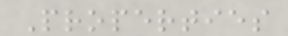Properties
